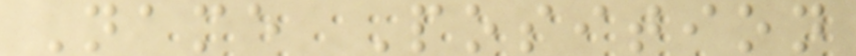Name Position
